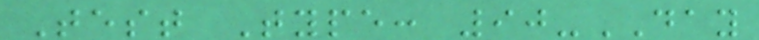Test Type: 90-DAY
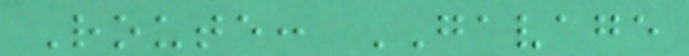Route: GAVAGE
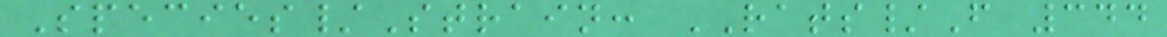Species/Strain: RATS/F 344
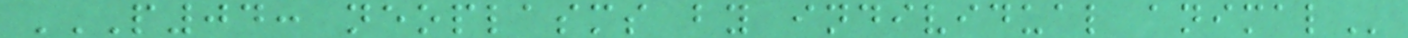P04: NEOPLASMS BY INDIVIDUAL ANIMAL
